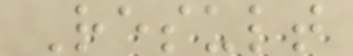Result
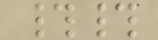##
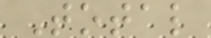Total
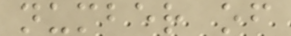number of
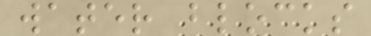water blocks
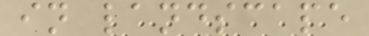in landscape
